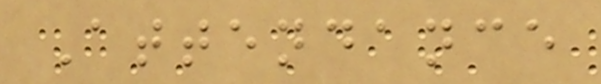Attendance
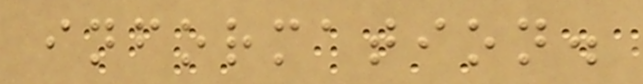information.
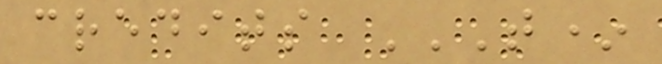credits T*
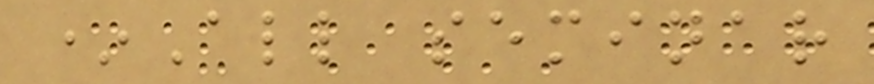*All seminar
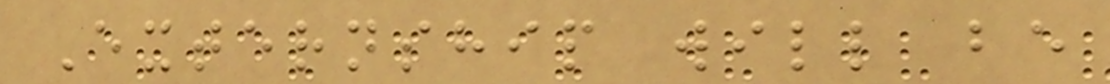Externship will be
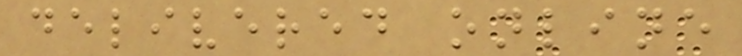delivered online
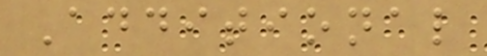Additional
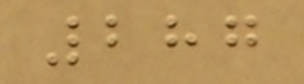287
